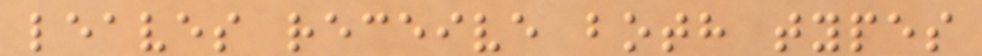leaves receive both types
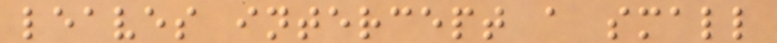leaves intercept a small
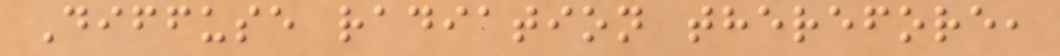Diffuse radiation therefore,
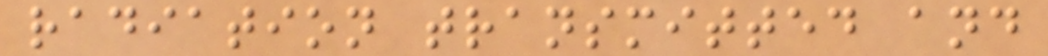radiation transmitted and
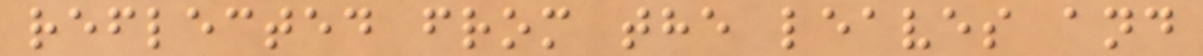reflected from the leaves and
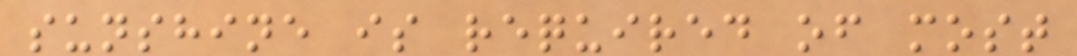sunshine is required of most
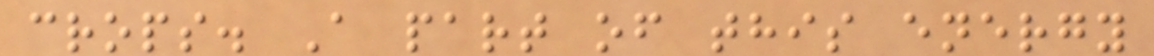crops. A part of this energy
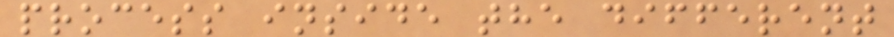process inside the different
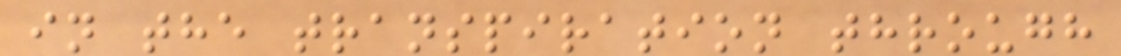in the transpiration through
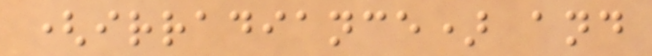(irradiance) and
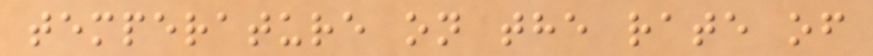temperature on the rate of
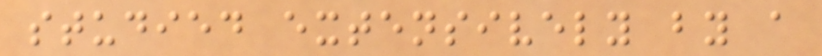studied extensively by a
